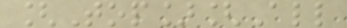[Top][All
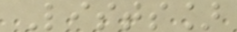Lists]
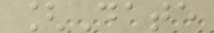[Date
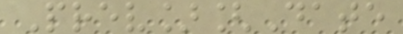Prev][Date
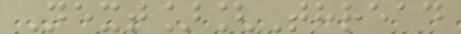Next][Thread
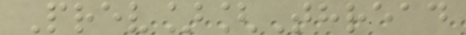Prev][Thread
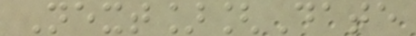Next][Date
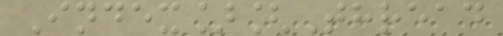Index][Thread
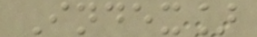Index]
